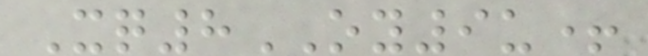Xq8OY9u+
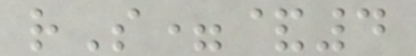rS=&4
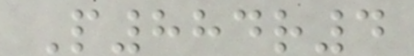P884r4
